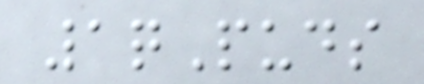1qPuds
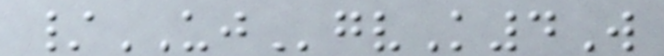/UJgvK4W
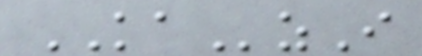KAzI
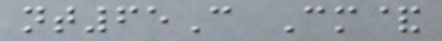nt65C Cm&
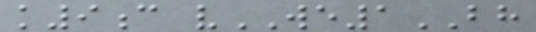k9c vWE1BH
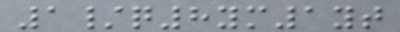1/q8ym1yt
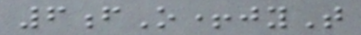6fO+jyT
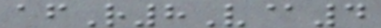afR8V@4
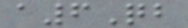a6Qb
